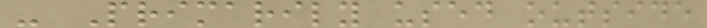- Primarily used outside
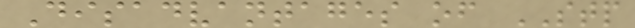Disadvantages of STP
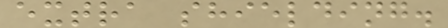extra shielding.
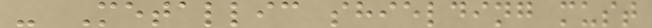- Metallic shielding must
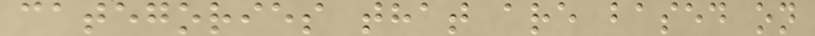categories that are based on
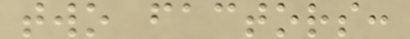two factors:
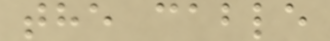the cable
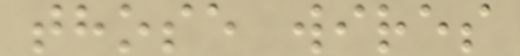those wires
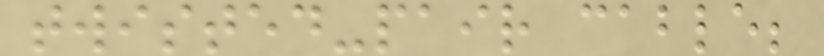twisted-pair cable;
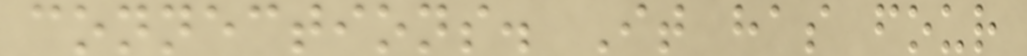connections. It has four
